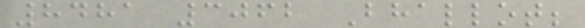8481 3062 Bhallot;
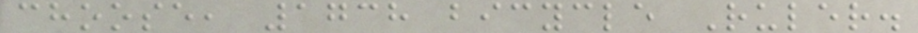choose, 1738 bicycle Ruler.
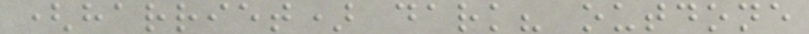(harriet) dark? outdone
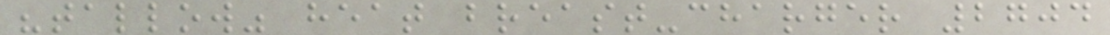"tallow" heat breast-charger 2704
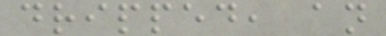dripped, an
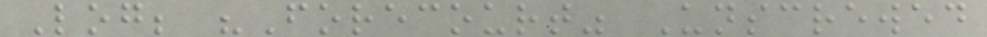Log; "Forecourt" Unscrewed
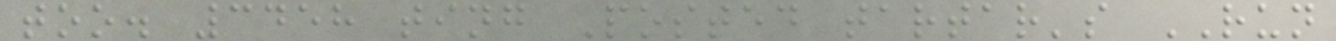too. 3458 ting Posted tartar's RUN
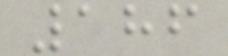186
